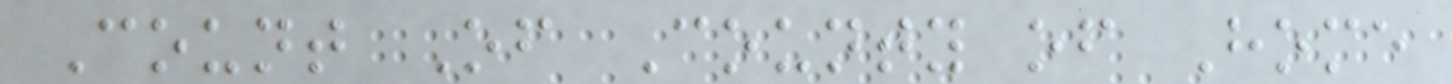Count Of County of Home
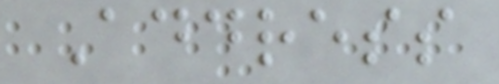Address
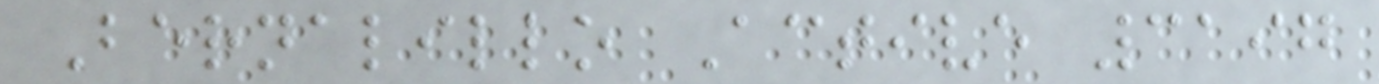Bernalillo Active 3197
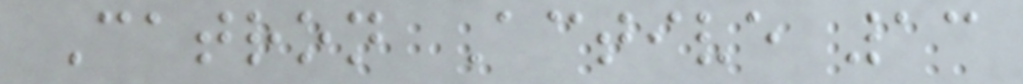Catron Active 13
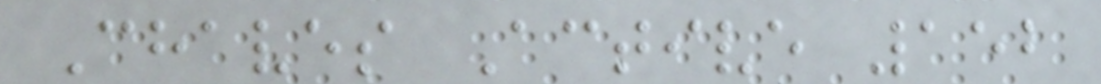Chaves Active 152
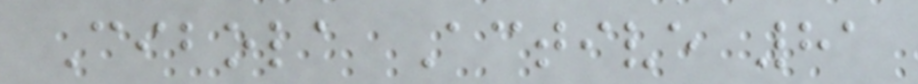Cibola Active 81
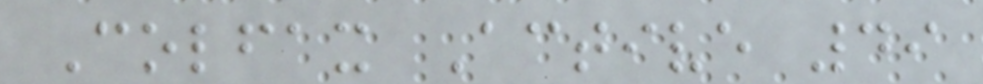Colfax Active 49
